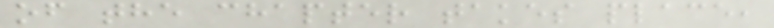of the chapter takes place,
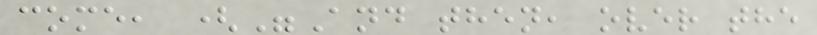come, ("And then, over the
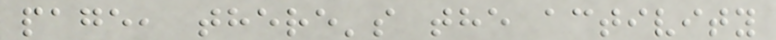page, there's the activity
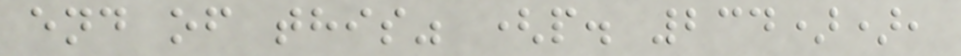end of this" (p. 234)),
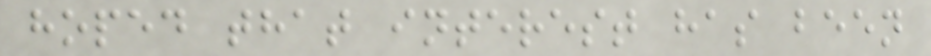hoped that interest has been
